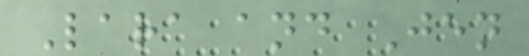Lara and Jen
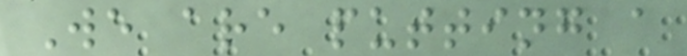We are putting a
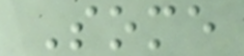Some
